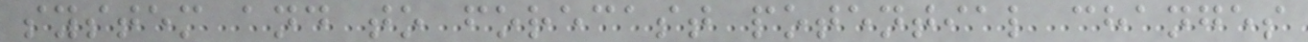system and to forecast potential changes
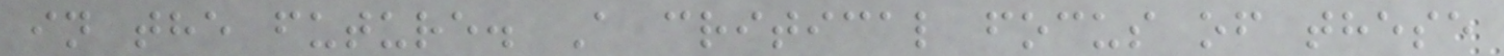in the future. A critical focus of these
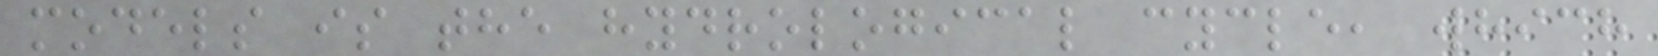models is the hydrological cycle, which
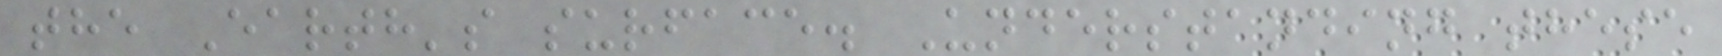the Earth's surface. Understanding these
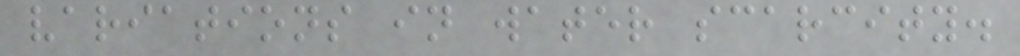variations in water scarcity.
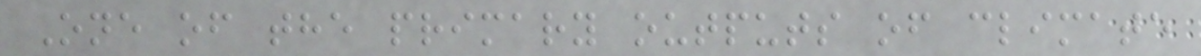One of the primary outputs of climate
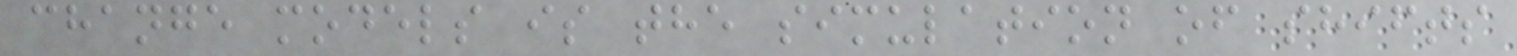change models is the simulation of shifts
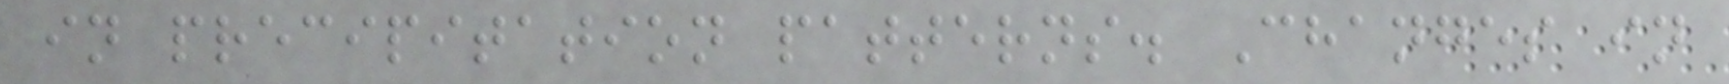in precipitation patterns. Changes in
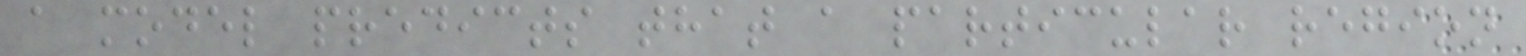a model predicts that a particular region
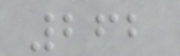262
